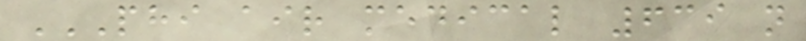PHI AIR MEDICAL 639 N
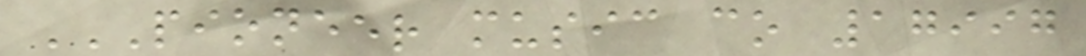PIONEER MUSIC CO 17997
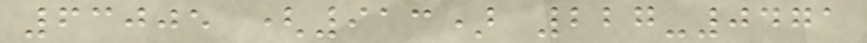63005 (913) 227-0471
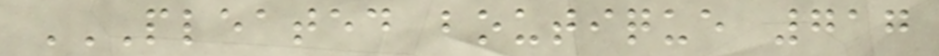PLEATED BOUTIQUE 717
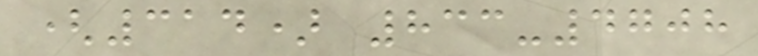(314) 833-4708
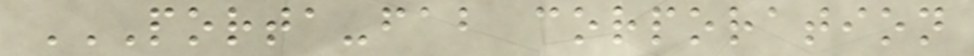PORTA-FAB CORPORATION
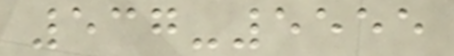537-5555
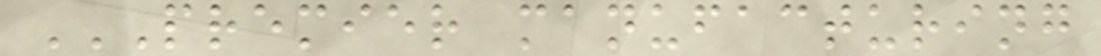PREMIER MANUFACTURING
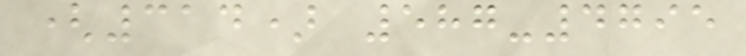(314) 587-4795
